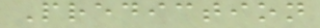Prediction
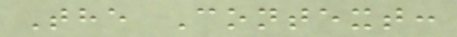The Context:
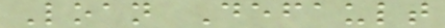Loan Default
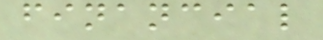financial
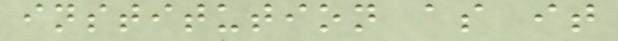institution as it
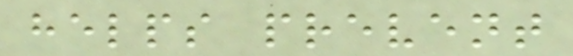helps prevent
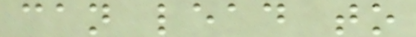can lead to
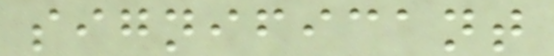significant
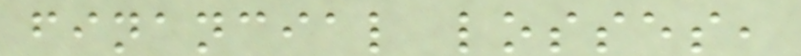financial losses,
